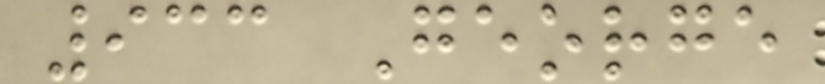933 George
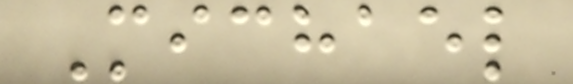Michael
